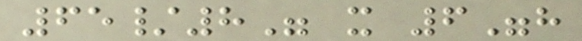65/8" x 6"h
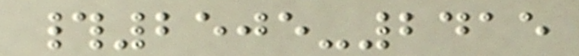#2505-2415
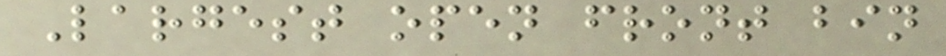Largest open front bin
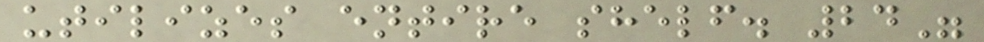utilizes entire shelf. 24"
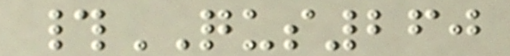#QUS260
